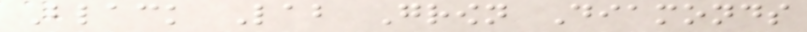Black Lab Grown Diamonds
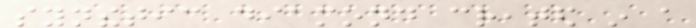synthetic diamond created in a
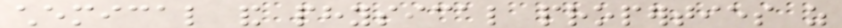chemical and physical properties as
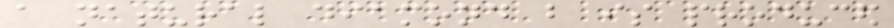a natural diamond but is produced
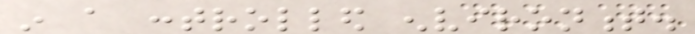in a controlled environment.
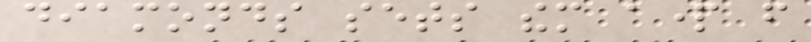diamonds sets them apart from
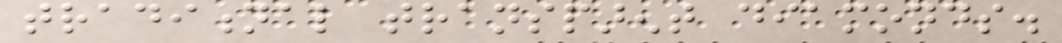traditional transparent diamonds.
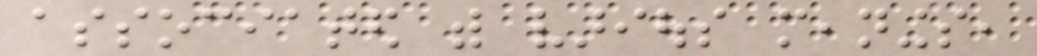associated with various meanings,
